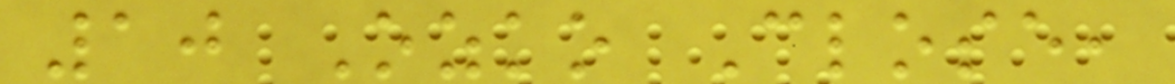10 Ozko Close,
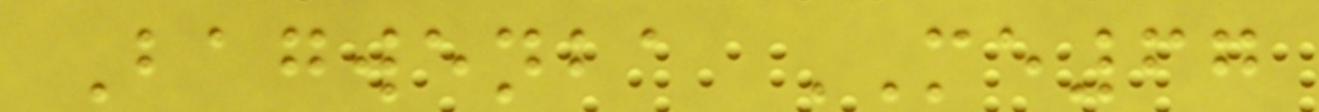Bagwenba ME67
